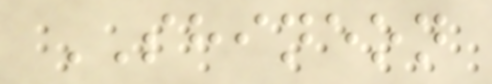SHINEON
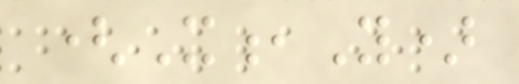(X,Y)
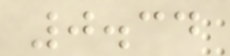0.34
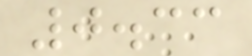0.33
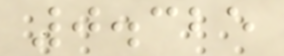0.325
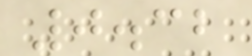0.32
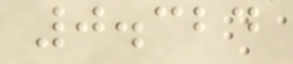0.324
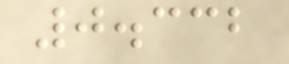0.332
